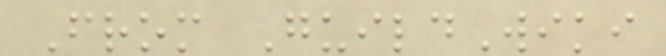From GuildWiki
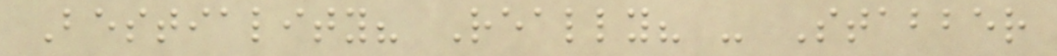Bestiality? Really? - Stabber
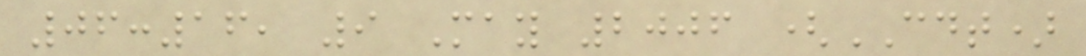06:16, 9 May 2006 (CDT)
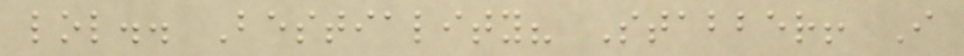lol.. Bestiality? Stabber! I
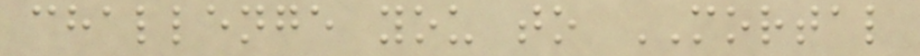challenge you to MORTAL
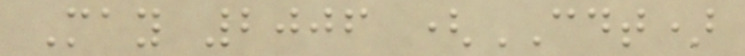May 2006 (CDT)
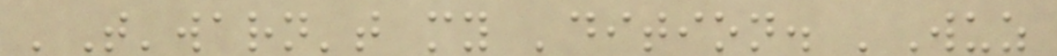'T'warn't my 'dition. 'Wuz
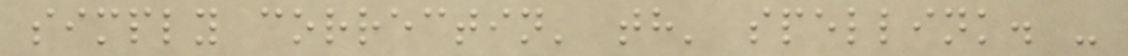simply correctin' th' spellink. -
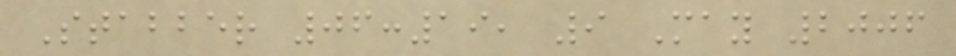Stabber 06:19, 9 May 2006
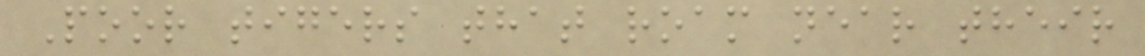Poor tigers that roam near their
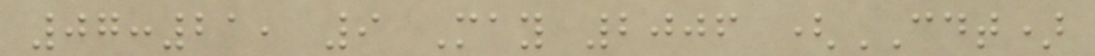07:21, 9 May 2006 (CDT)
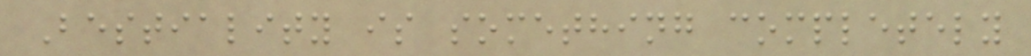Bestiality is something completely
